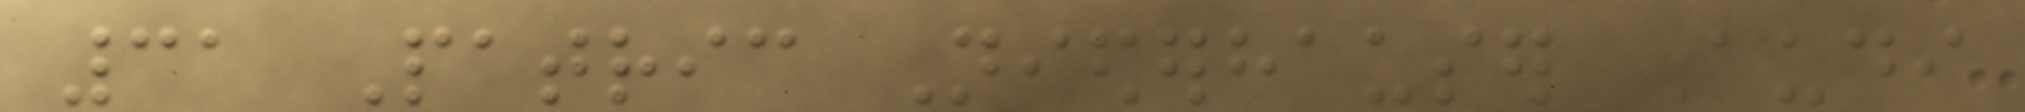31 Patric Niederhauser Audi
